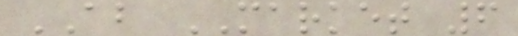AB MARKET 6
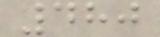480
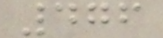476
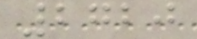2720
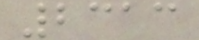2313
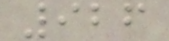926
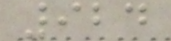924
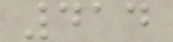414
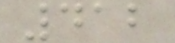412
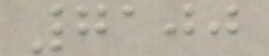7100
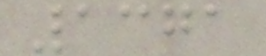1371
